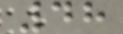48
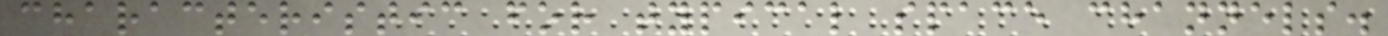characteristic for typical space channels.
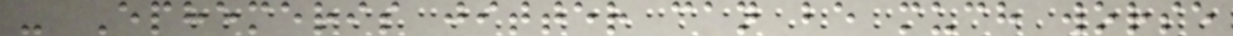- Ephemeris jitter can be much worse
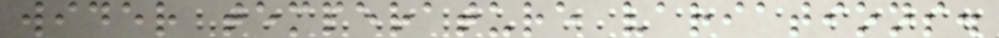wider temperature variations.
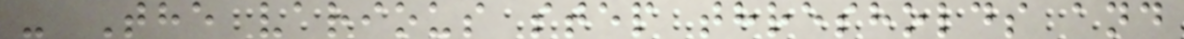- The various step thresholds and
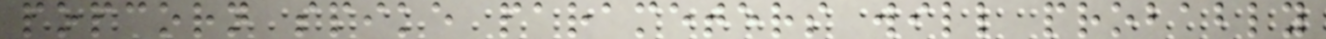popcorn spike parameters will probably
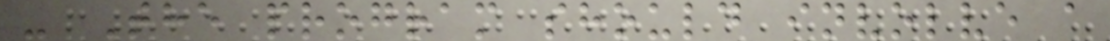- The program should involve a
